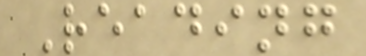Reading
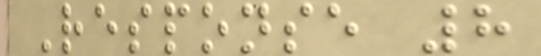Response 8
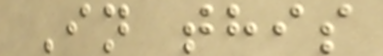In this
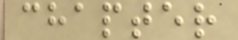chapter
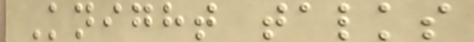Knight talks
